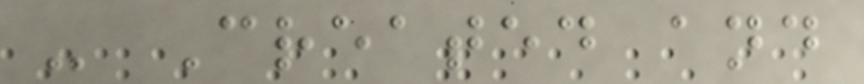- Created and
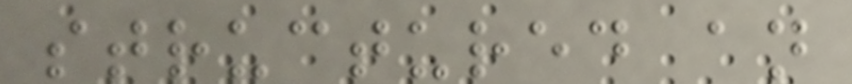structured an
